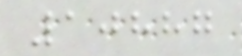10887
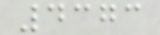4373
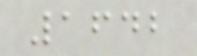1642
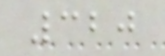320
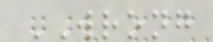WRONG
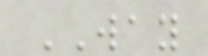WAY
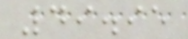49.95
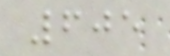605
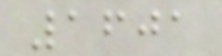1601
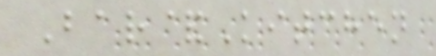Bar&Kitchen
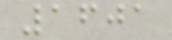1601
